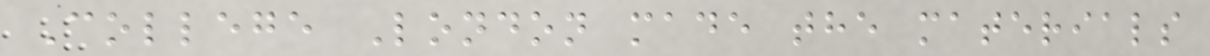College London made the materials
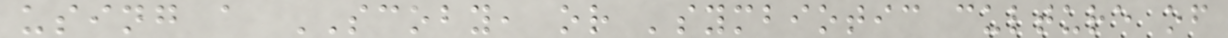using a SCOBY, or 'symbiotic culture of
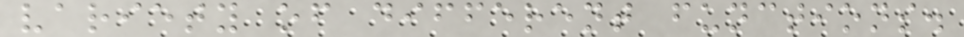variety of different functions.
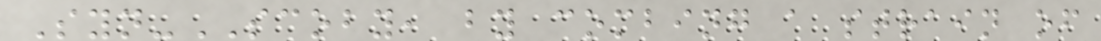Syn-SCOBY, by combing a strain of
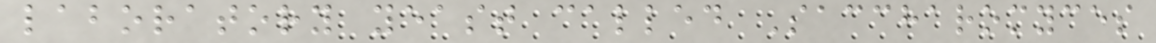laboratory yeast called Saccharomyces
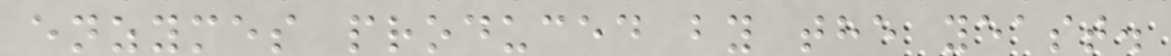enzymes produced by the yeast.
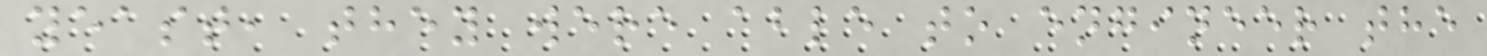yeast, they were able to engineer the
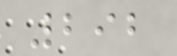292
